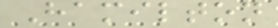Hamilton
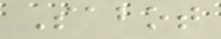Sabot
